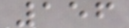156
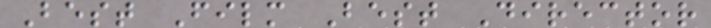Best Film Best Director
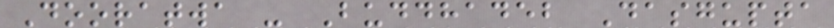Dooratwa - Buddhadeb Dasgupta
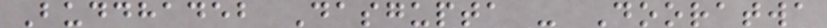Buddhadeb Dasgupta - Dooratwa
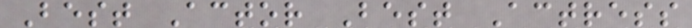Best Actor Best Actress
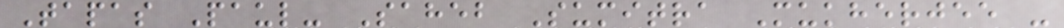Tapas Paul- Saheb Sumitra Mukherjee -
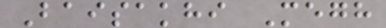Baisakhi Megh
